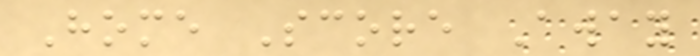Home Score Away
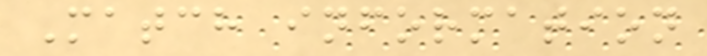Match information
